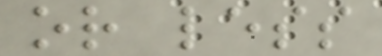or less
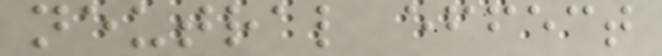neutral effect
